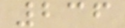236
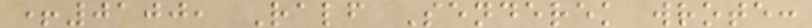+0100, Ralf Senderek wrote:
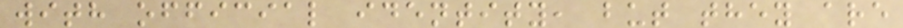with official identity, but they are
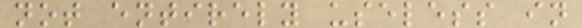not entirely useless in
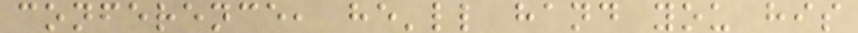conference, he'll hand you his
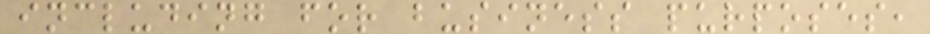including for business purposes,
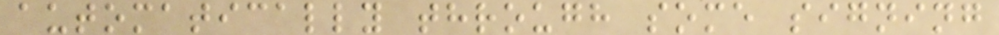automatically through some signing
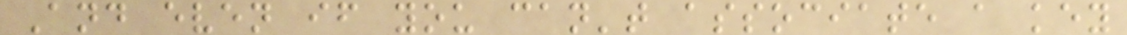And even if you can't associate a key
